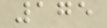175
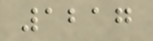1217
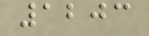1203
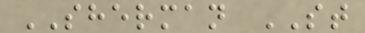SHERMAN ST
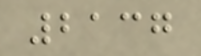2137
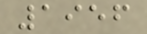1956
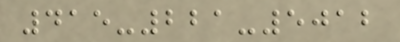415-221-5012
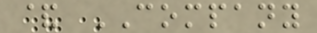& COMPANY
